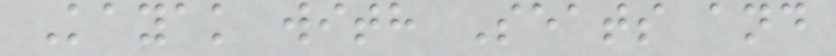Kayak with Seats and
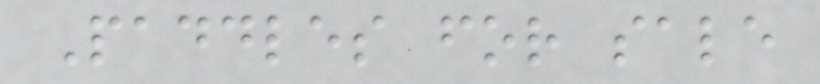Paddles for sale
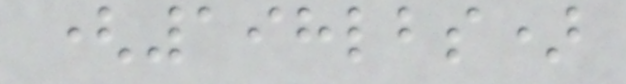(198lbs)
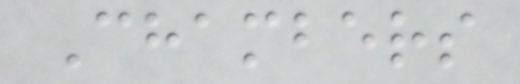Chambers
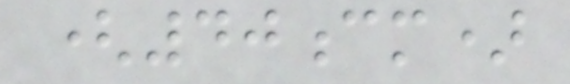(40cm)
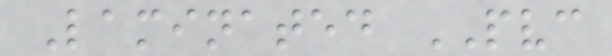Laminated PVC
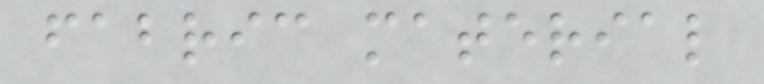fabric material
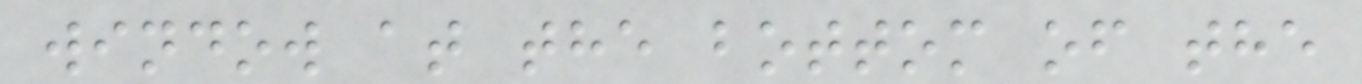window at the bottom of the
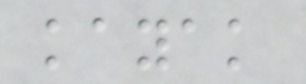kayak
